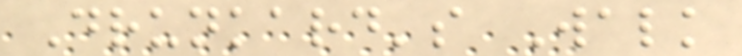Drunkard's Walk
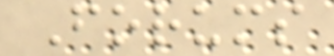Forums
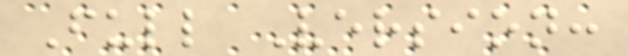Full Version:
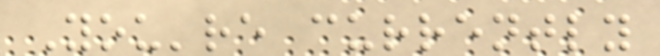You're currently
